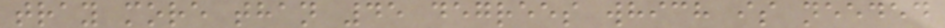tray more than 45 degrees which is needed
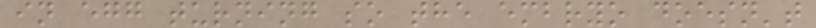in egg turning so the embryo doesn't
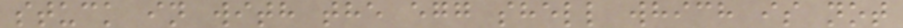stuck in with the egg shell which is not
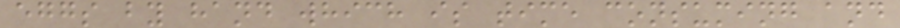eggs by hand which is time consuming and
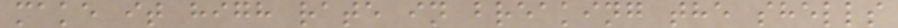make it high rate in breaking the shells
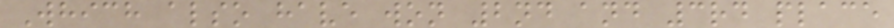Which also have won 2nd and 3rd place
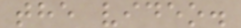the video.
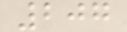207
